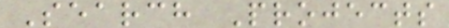Search Projects
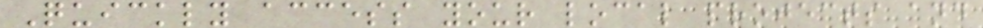Quickly access your local projects and
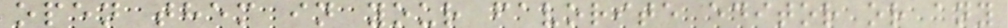open them in your favorite editor or any
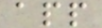app
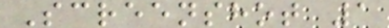Screenshot 1
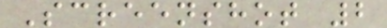Screenshot 2
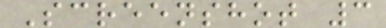Screenshot 3
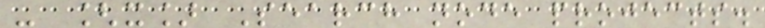- [x] Search node projects.
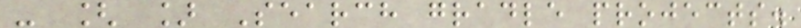- [ ] Search gradle projects.
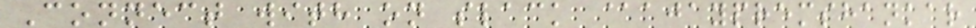Connect with on slack @ajaypremshankar
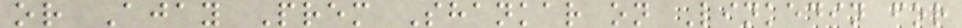or Ajay Prem Shankar on Linkedin for
